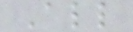All
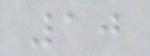10
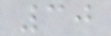30
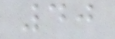40
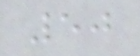50
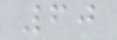60
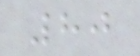80
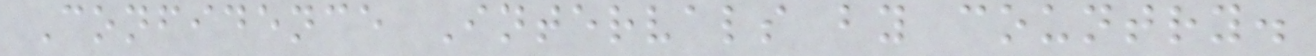Confidence Intervals by country.
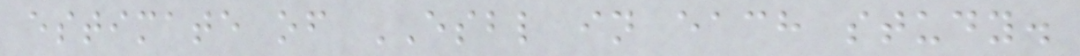estimate of ESBL in each study.
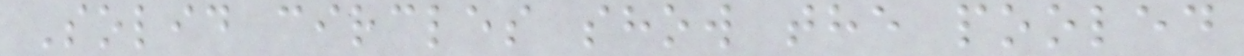Solid circles show the pooled
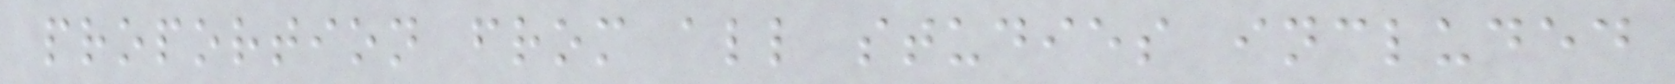proportion from all studies included
